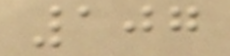107
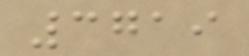3719
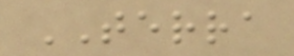TERRA
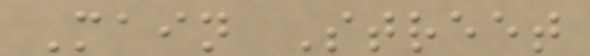Main Street
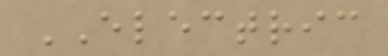ELECTRIC
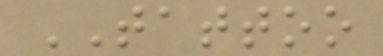TATTOO
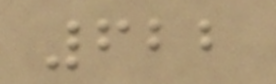622
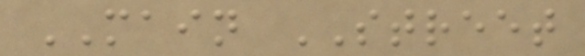MAIN STREET
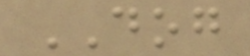DOG
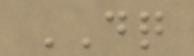DQ
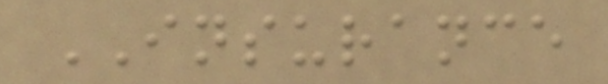INSURANCE
